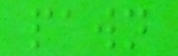pawn
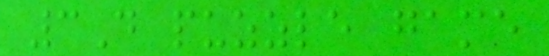3D puzzle game
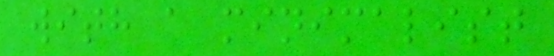with a minimalist
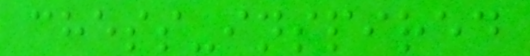chess-inspired
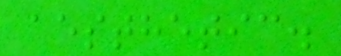aesthetic.
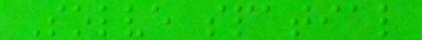Solve spatial
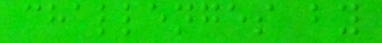challenges by
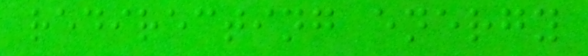redirecting energy
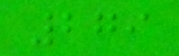279
